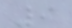9
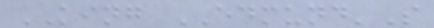KING EDMUND'S
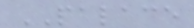PALACE
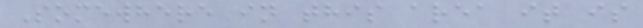Somewhere in this area it is
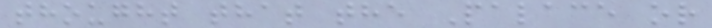thought that the Palace or
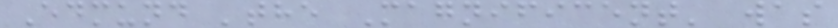Edmund 'the Magnificent' was
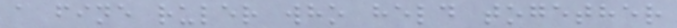a fine ruler who held together
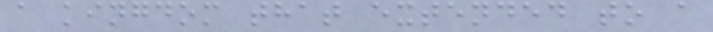a kingdom that extended to a
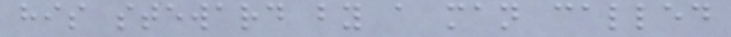his steward by a man called
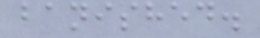banished.
